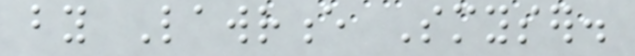by Lawrence Smyser.
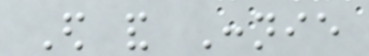Ed and Connie
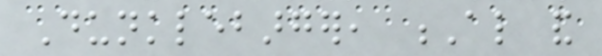Dunklebarger, Al and
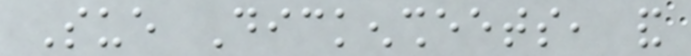Sue Dickensheets, and
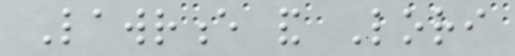Lawrence and Lori
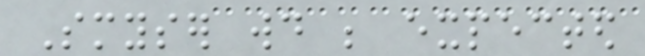Smyser would be expected
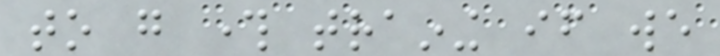to go through training if we
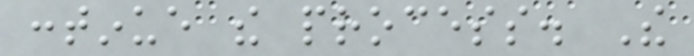continue the process. The
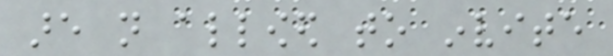are not allowed to invite
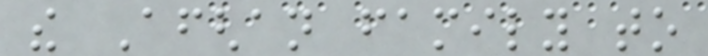the Afghan family to
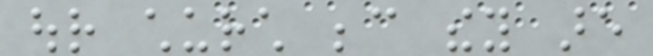our church because they are
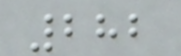282
